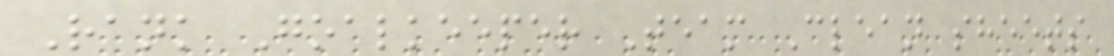Rank Goalkeeper Team Clean sheets
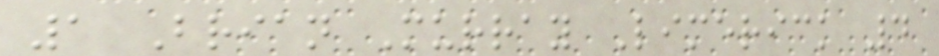1 Brian Murray Limerick 4
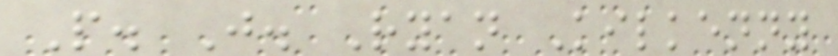P. J. Ryan Kilkenny
